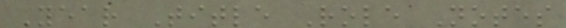Year Title Role Notes
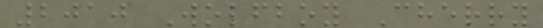2010 Wolfboy Cherry
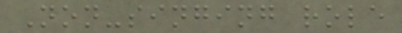Non-singing role
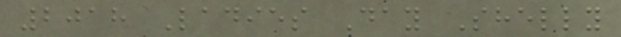2018 Ladies Day Shelly
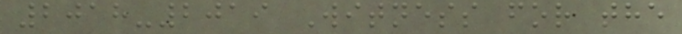2018-2019 Witness for the
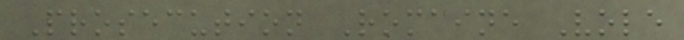Prosecution Romaine Vole
